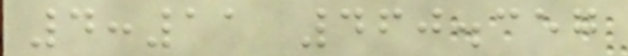4:11 460.357
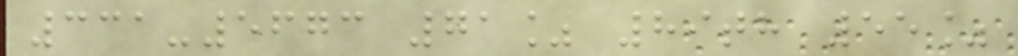331-5673 71% 89th 55%
